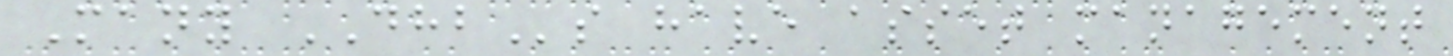Many DHBs have asset management
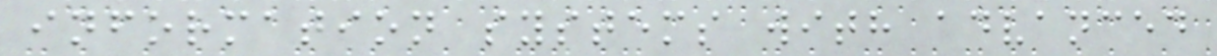information systems with advanced
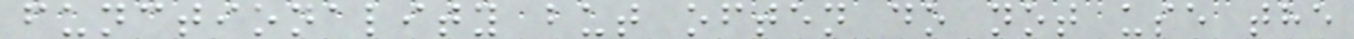functionality but often do not use the
